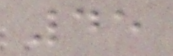45
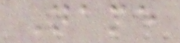Name
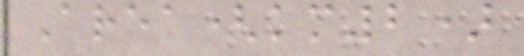Area(km2)
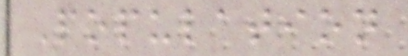Population
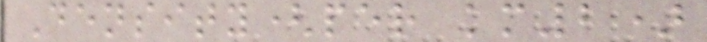Density(per km2)
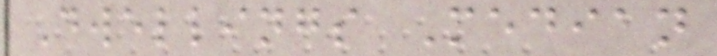Dwellings Median
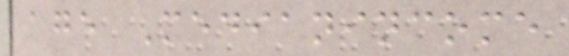age Medianincome
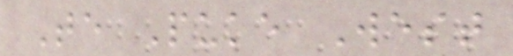Te Puke West
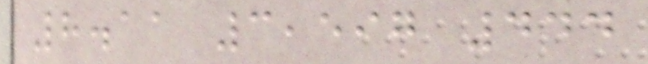8.11 3,597 444
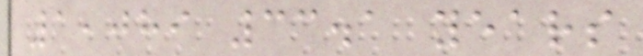1,089 33.1 years
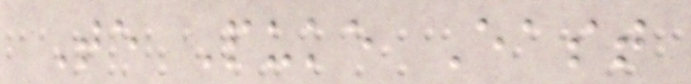Te Puke East
